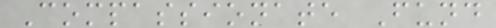Compassionate Fund
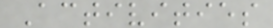Activities
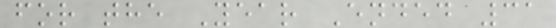for the Year Ended 31
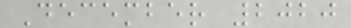December 2020
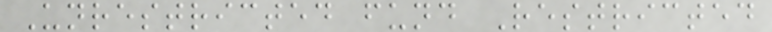Unrestricted fund Restricted
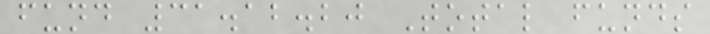fund 31.12.20 Total funds
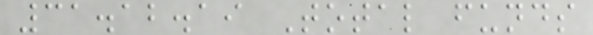31.12.19 Total funds
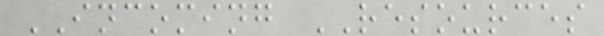INCOMING RESOURCES
